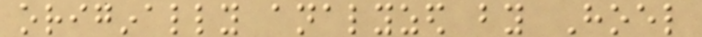originally analyzed by Hoel
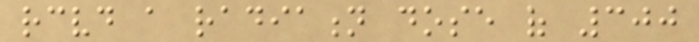received a radiation dose of 300
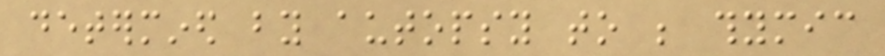determined by autopsy to be thymic
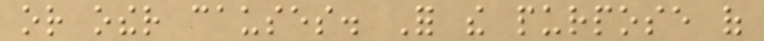or other causes. For the purpose of
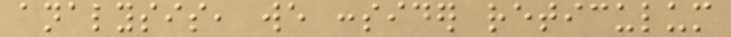analysis, we consider reticulum
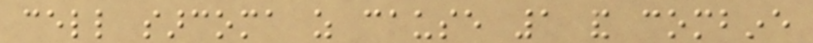cell sarcoma as cause 1 and combine
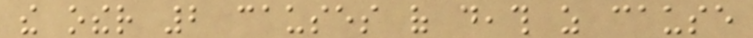the other 2 causes of death as cause
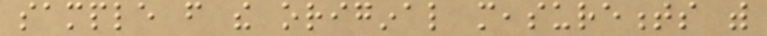sample from the original measurements with
